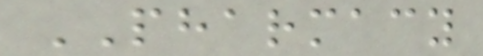PHARMACY
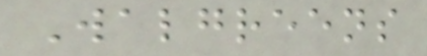Walgreens
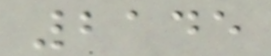2145
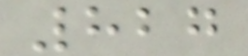827
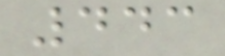443
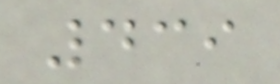439
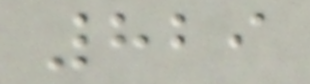829
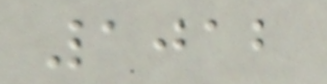1012
